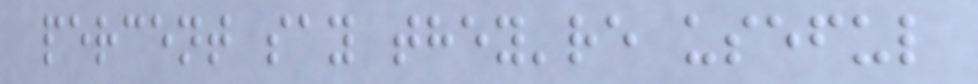percent say they're useful
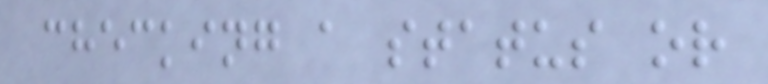checking a status or
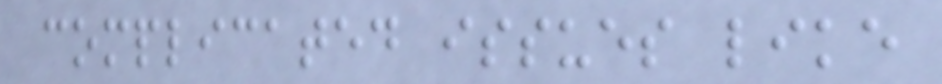complicated issues like
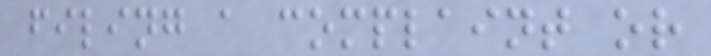filing a complaint or
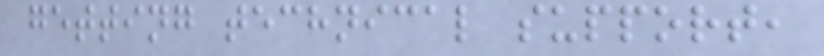getting technical support,
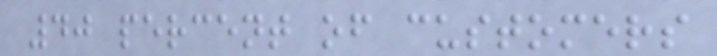40 percent of customers
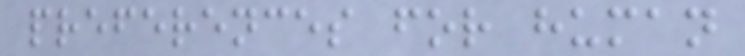preferences for human
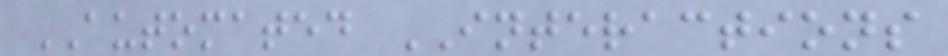AUTOMATED INTERACTIONS
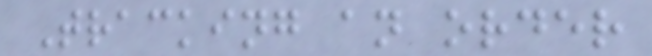Tracking an order
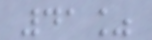41%
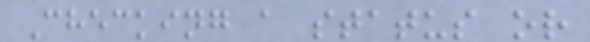Checking a status or
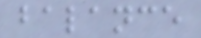balance
